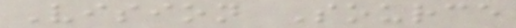Vision Source
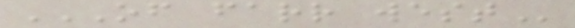OF FARR WEST
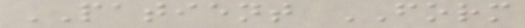PATIENT FORM
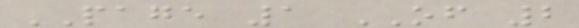PAGE 1 OF 2
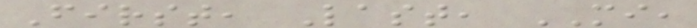First, Last, MI,
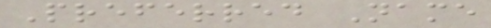Preferred Name
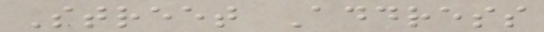Street Address
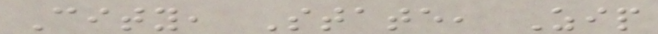City, State, Zip
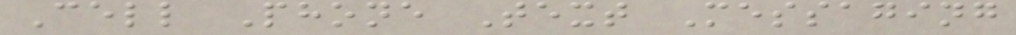Cell Phone Text Messaging
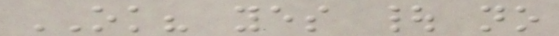OK? yes | no
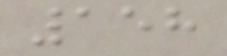158
